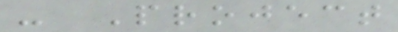- Project
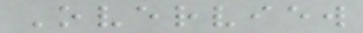Overview
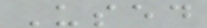Used
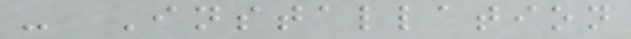- Installation
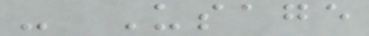- Usage
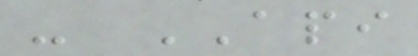- API
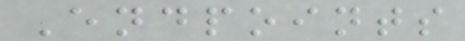Endpoints
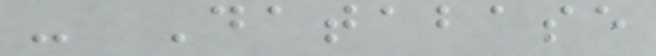- Database
